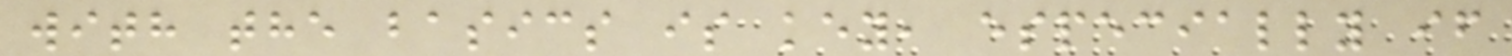with the basics is key, especially if
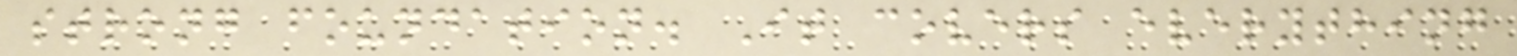strong foundation. It covers everything
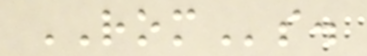ROMs.
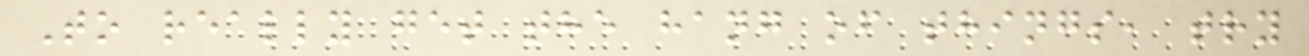To really get the hang of things, try
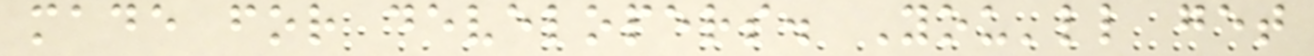made for developers. You'll get
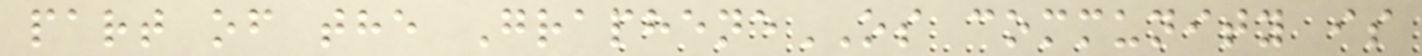part of the GrapheneOS community is
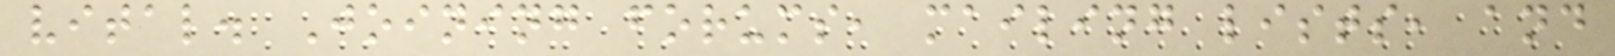vital. Joining forums, mailing lists, and
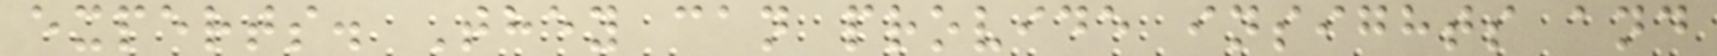experts. They can provide insights and
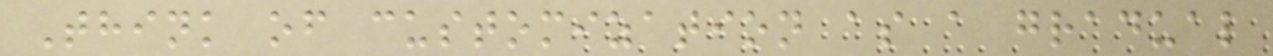Think of customization as a gradual
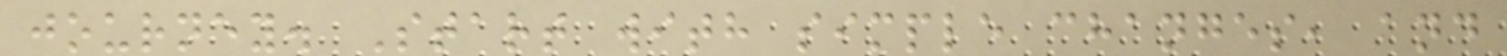journey. Start with simple changes, and
